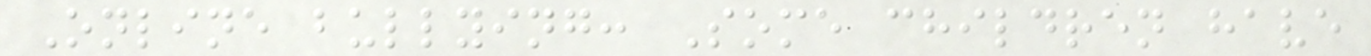Online bullying: Some children have
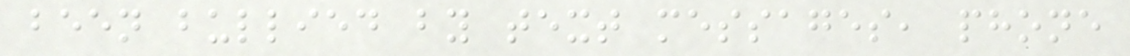been bullied by text messages, phone
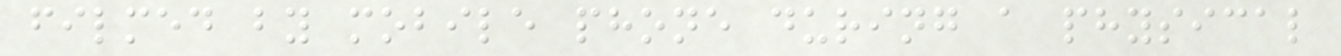filmed by mobile phone during a physical
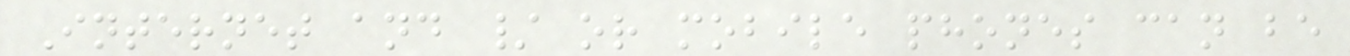Internet and / or mobile phones can be
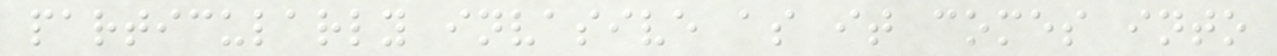particularly invasive as it comes into
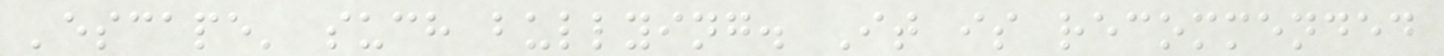'escape' such bullying. It is recommended
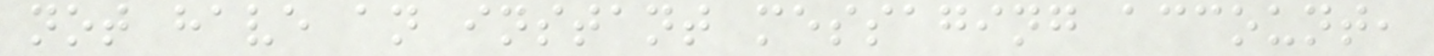not have an instant messaging account,
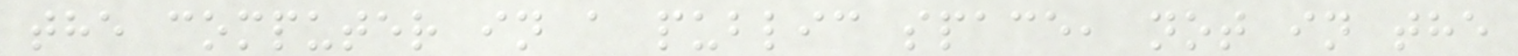the computer in a public space, not in the
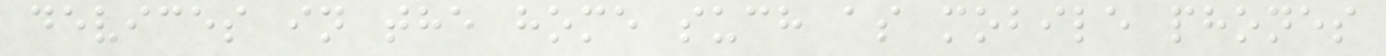devices in the home such as mobile phones
